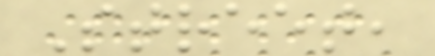Street,
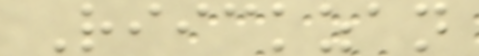Riickzan
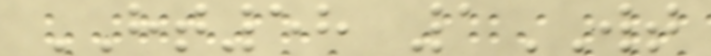HT58 1WT
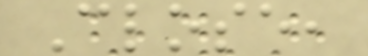Close,
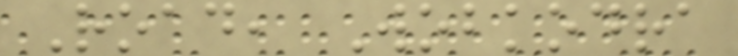Road, Wobkodra
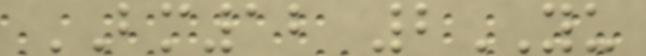BM12 2YU
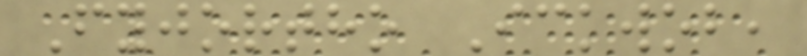Fyjortho Ickwob,
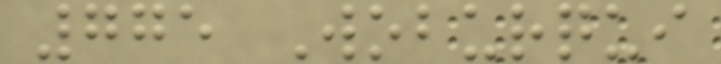775 Woburqui
